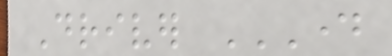Driver DAY
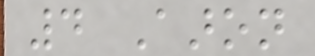4 Aaron
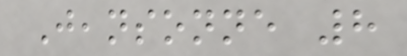Jeansonne 8
